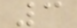3
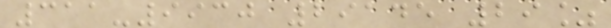311-9930 29145 29%
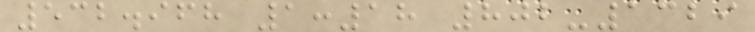532.968 1:18 802-1329
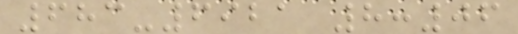683-6921 8:06
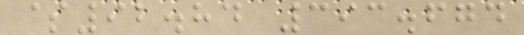$92.84 393.674
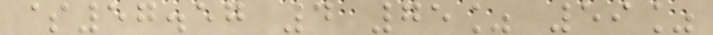$57.57 4 75% 59%
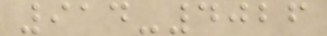914-4026
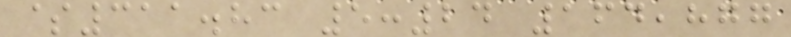$311.83 5:24 164,877
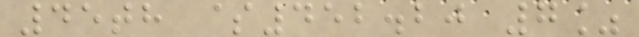45th $452.20 7%
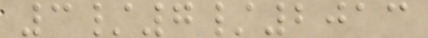3/7/2013
